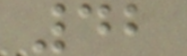42
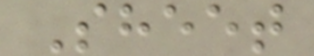Sheet
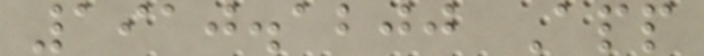1910.1200 App
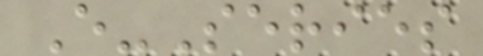E-Series
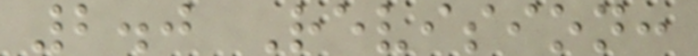2.0 Revision:
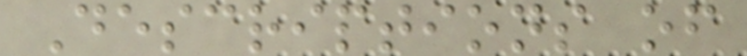Descriptions of
